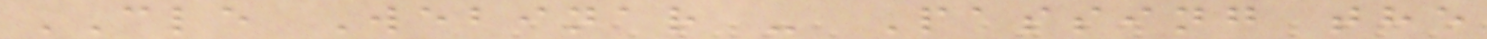CLE Webinar - Passing the
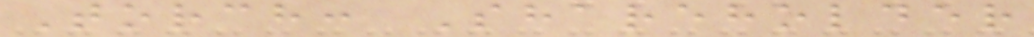Torch: Shareholder
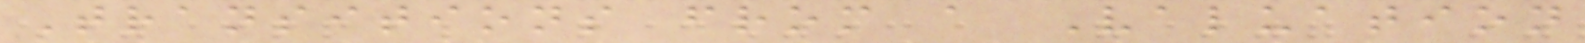Transitions from a Valuation
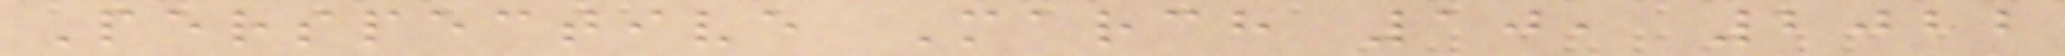Perspective March 10, 2022
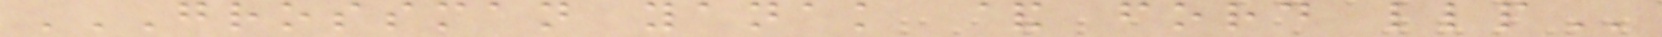GROSSMAN YANAK & FORD LLP
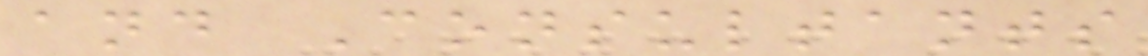and Consultants
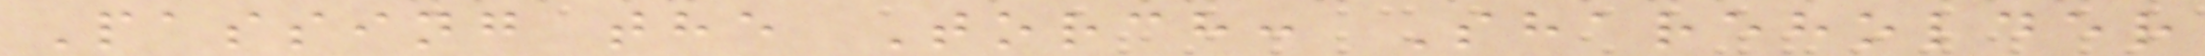Passing the Torch: Shareholder
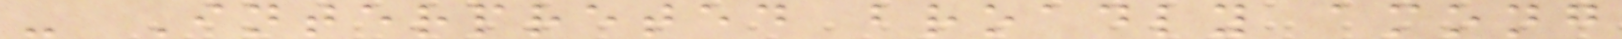- Interpreted broadly among
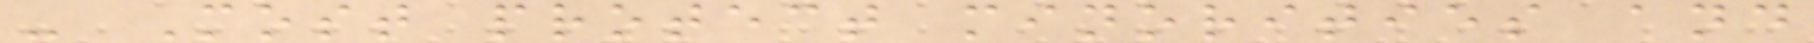- Most protect minorities and
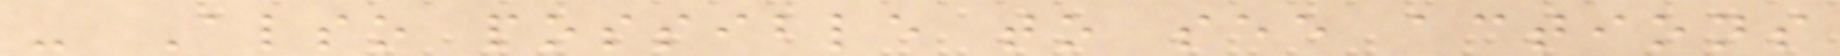- Also possible to see actions
